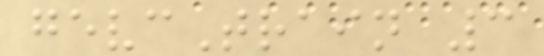gevcTrain 3
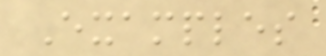Examples
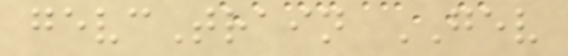gevcTrain GEV
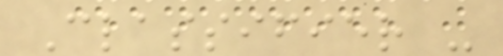Classifier -
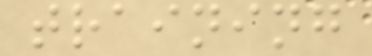training
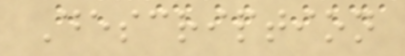Description
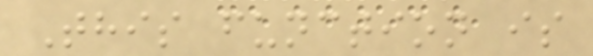This function is
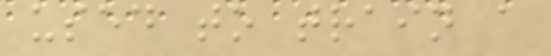used to train a
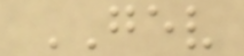GEV
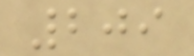209
